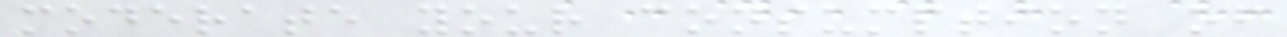moderate your consumption of
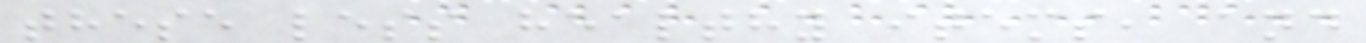these less healthy items, and
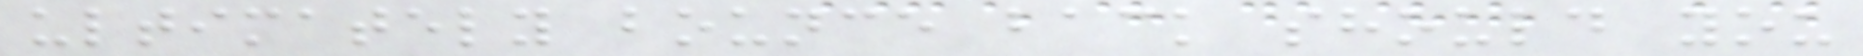ultimately bounce back should you
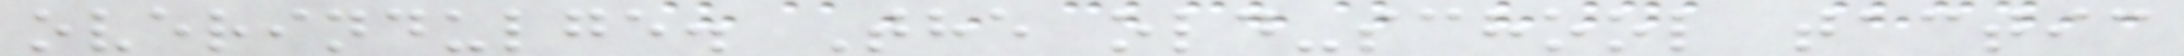overindulge. The old-school tactic
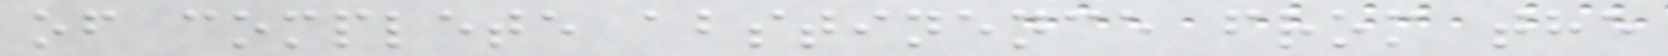of complete abstinence from the
